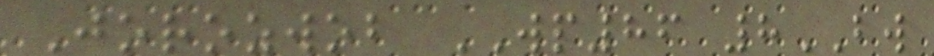Jorozwob WP86 8BW
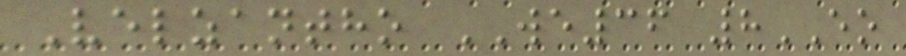Velzantho WE36 8EO
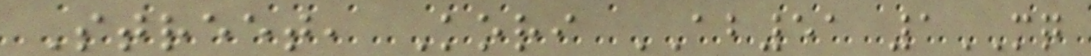Street, Kori AB51 1MQ
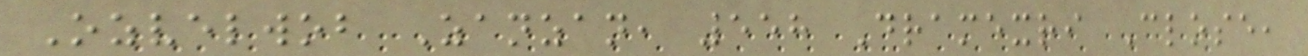Ozvelwob Zanzan, 558 Dramexri Close,
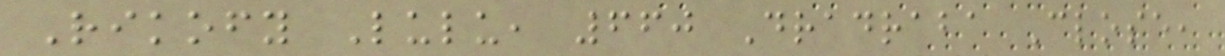Rikofy Lulu, 660 Dradraba Close,
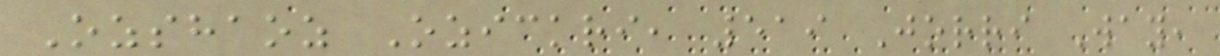Ozshaoz Ozickri, 519 Jorri Way,
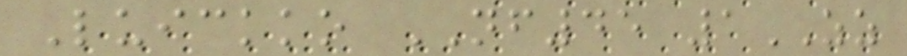Luickko NF45 1ZZ
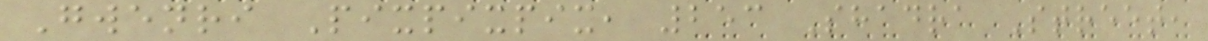Gwenri Pixpixpix, 253 Shadra Street,
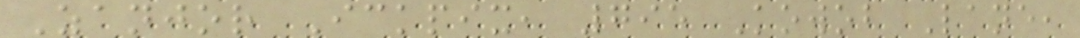Zanjor Ickpix, 795 Kowob Lane,
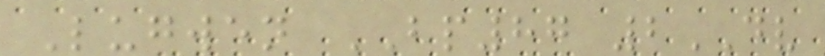Lugwen BP87 2DV
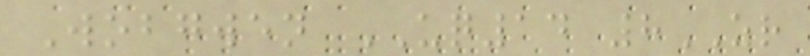Wobgwen UQ14 8ZR
